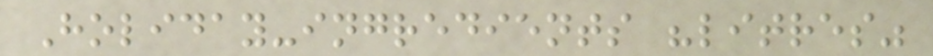Holiday-ingredients "litres"
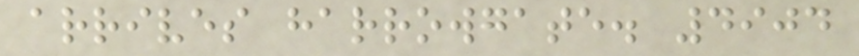arrives harrowgate. 4904
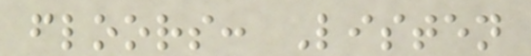floors: Listen
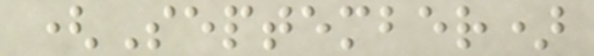(September)
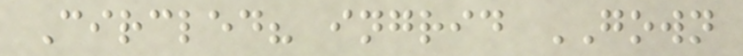Circled? ingrid GOWN
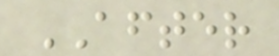AFTER
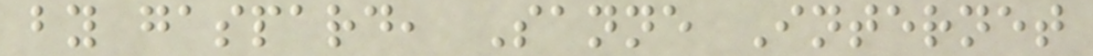by gaspard, Sanne Internet
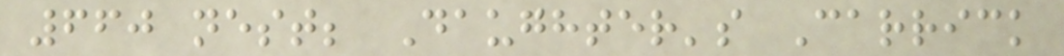660 nest; Daughter's Carrick
